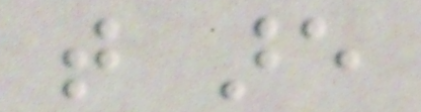that are
